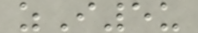zI5u
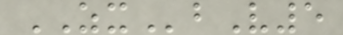ZXbV5
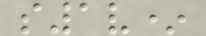s1v*
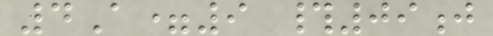4A=9 #09j
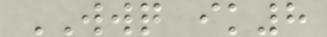WWQ ik8
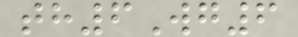th6Wg6
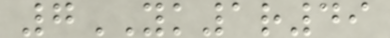7YK1r49
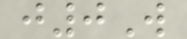j0W
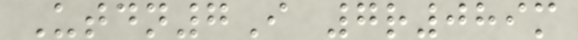Utdn7I 7r089m
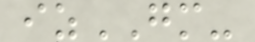izGM-
